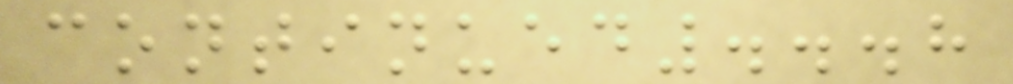continued...8
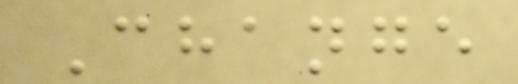Change
